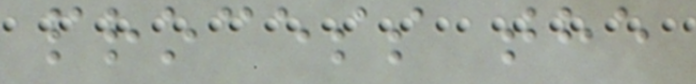process the
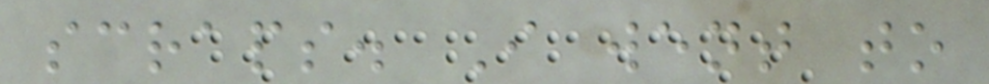scraps. I went to
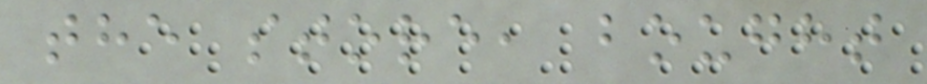the store, bought
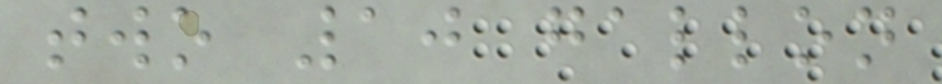two 10 gallon
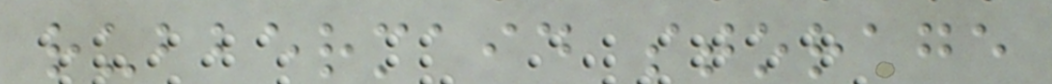rubbermaid storage
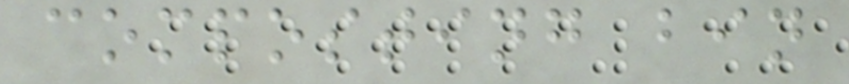composting bin
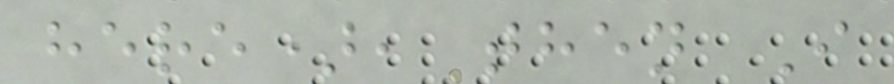here), then I
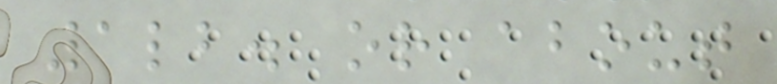1lb. or about
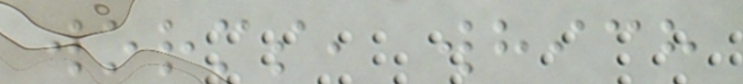worms, which
